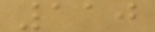110
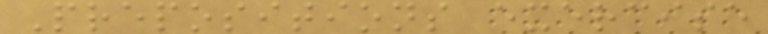Prepositions exercise
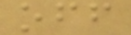off
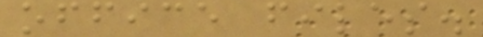office files.
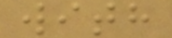with
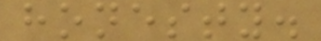honesty.
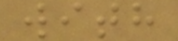with
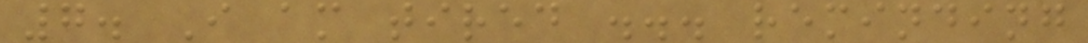7. I am tired ... reminding
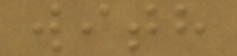with
